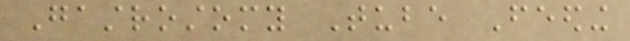Gastrostomy Tube Feeding
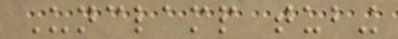Unclamp tubing
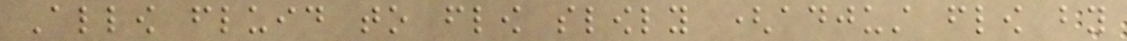Allow fluid to flow slowly (adjust flow by
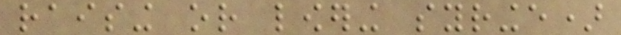raising or lowering syringe)
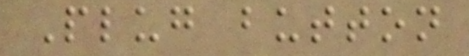Plug button
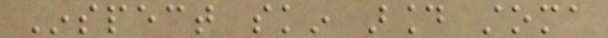Inspect skin around stoma
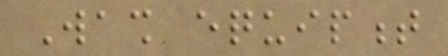Wash equipment
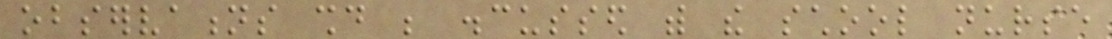observations should be discussed with the school nurse
